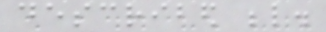described below.
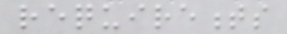requirements
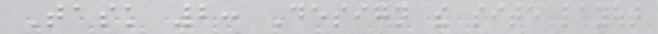Task 2: Design the site layout
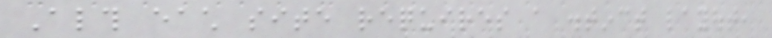Although each site requires a distinct layout,
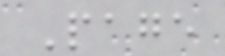Page
